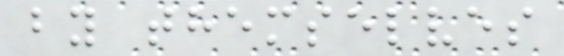by themselves
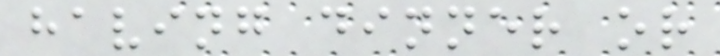having dinner or
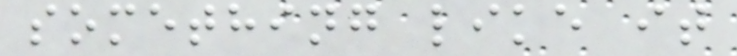something like it
